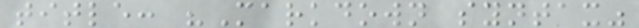title: "Markdown syntax"
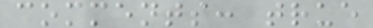comments: true
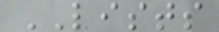LISTS
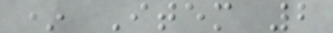* Item 2
